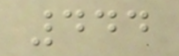444
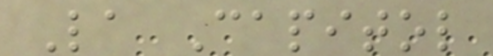La Capitol
